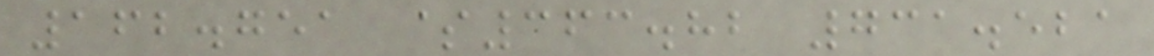162.751 $363.82 731.521
